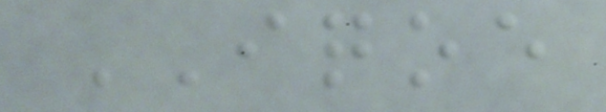IQOE
